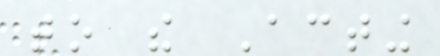to the Acting
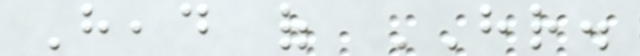Head of HR.
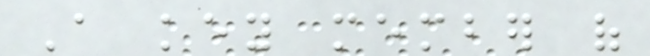A key member of
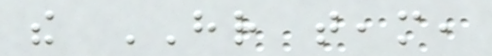the HR team,
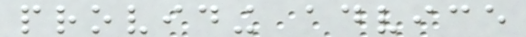providing advice
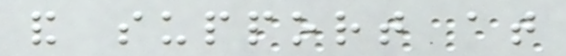and support at
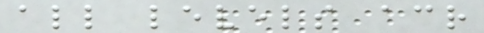all levels across
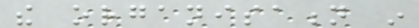the organisation in
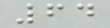64
